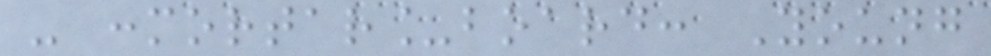- :mortar_board: Young
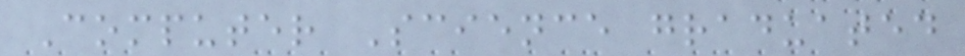Computer Science graduated
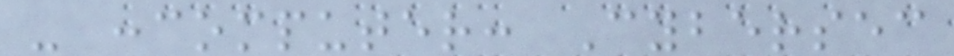- :computer: Cybersec
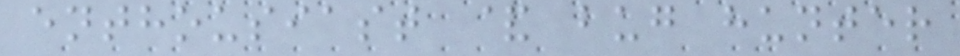enthousiast & bug hunter
